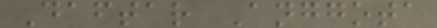Daftar Anggota
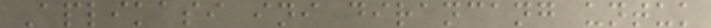Aplikasi ini dirancang untuk
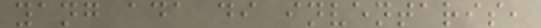yang ada di inventaris,
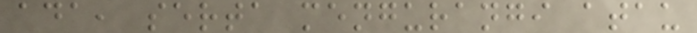ada, serta mengurangi atau
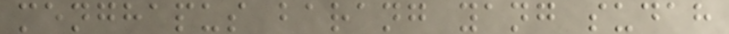menghapus barang yang sudah
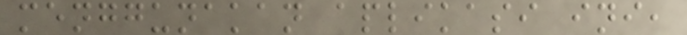menggunakan aplikasi ini,
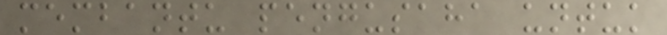membantu pengusaha untuk
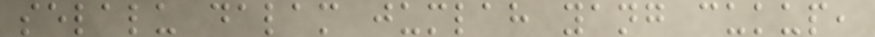selalu dalam jumlah yang cukup,
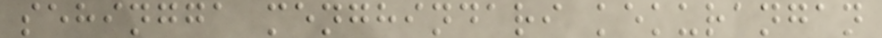sehingga menghindari kekurangan
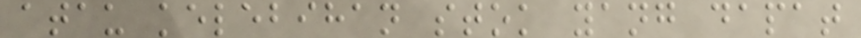atau kelebihan stok yang dapat
